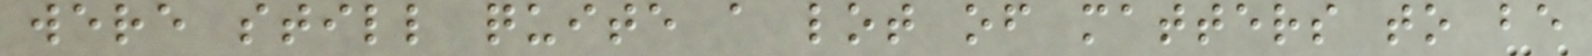were still quite a lot of matters to be
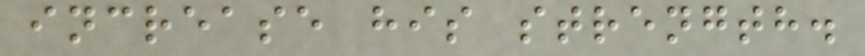increase his strength.
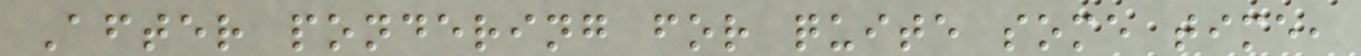After pondering for quite some time,
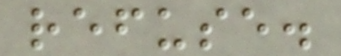refuse.
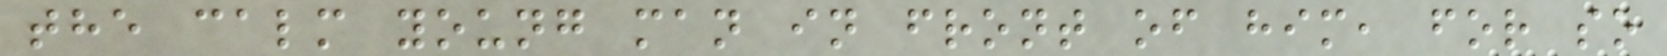the calm young man in front of him, for so
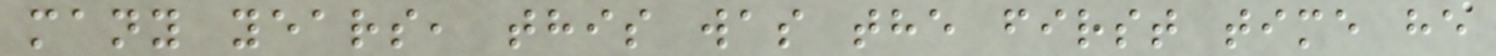many years, this was the first time he
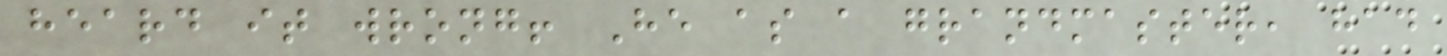heard it wrong! He as a grandmaster, had
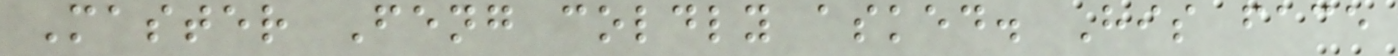Master Feng coldly asked. His face
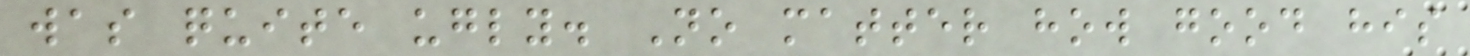was quite ugly. No matter how good his
